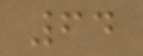64
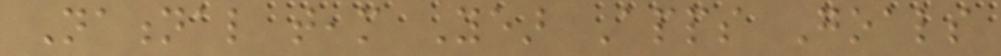National team Year Apps Goals
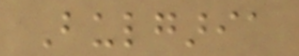Bulgaria
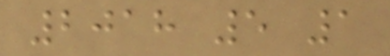2018 5 1
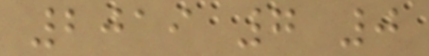2019 7 0
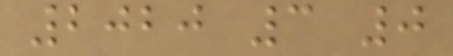2020 3 0
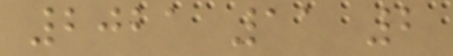2021 11 2
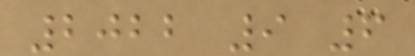2022 9 6
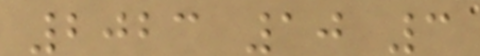2023 10 3
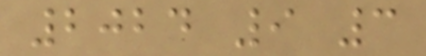2024 9 3
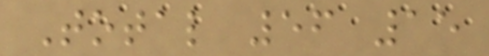Total 56 15
